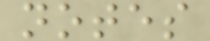notes
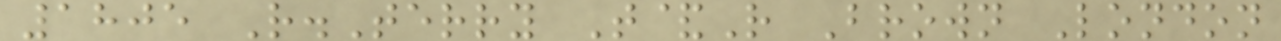1805 R.Terry T&R Brown London
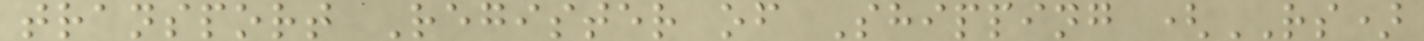transport Register of Shipping (RS)
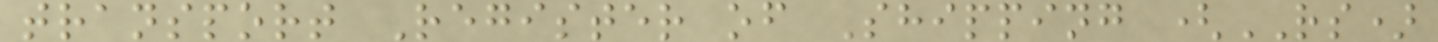transport Register of Shipping (RS)
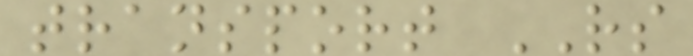transport RS
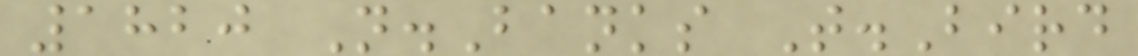1820 N.Banks T.Bird
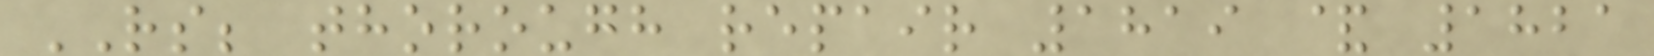RS; thorough repair 1819 & 1821
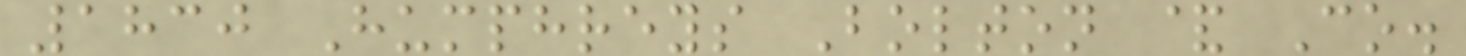1830 Humphreys Bolton & Co.
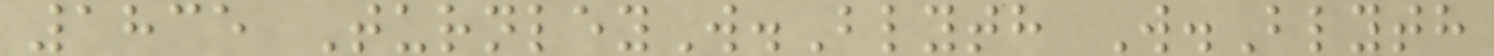1835 TurnleyW.Blyth W.Blyth
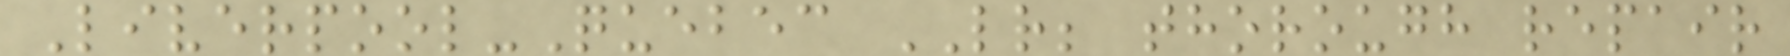Liverpool-Quebec LR; thorough repair
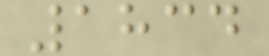1834
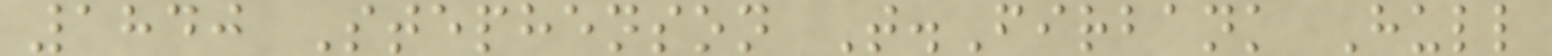1840 Stephenson T.Firbank Hull
